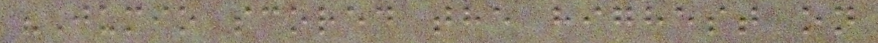"Jumio scored the highest on
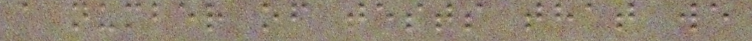a number of tests that we
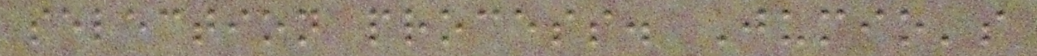selection process. Jumio's
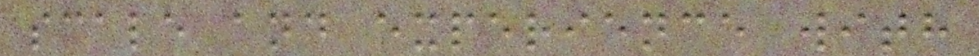scale and experience with
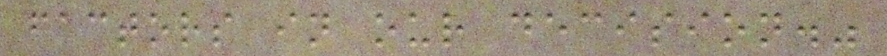factors in our decision."
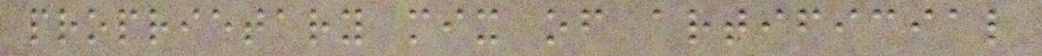proprietary mix of artificial
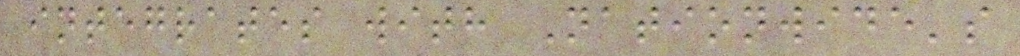integrates with Nationwide's
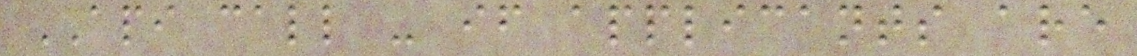API call - if applicants are
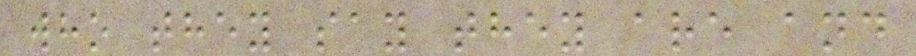who they say they are and
